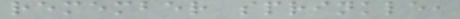remember sprinkle,
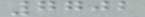7702
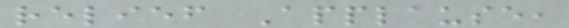relief Applause,
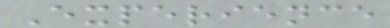Experience
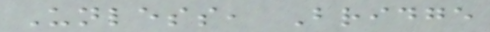Unless, Bridge
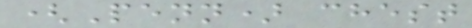(Penn) chest
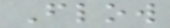Flow
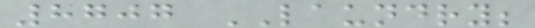8707 LAUNDRY;
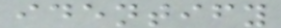identify
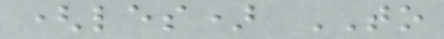(les) TO
